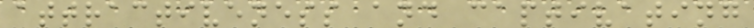attractiveness and captivating
